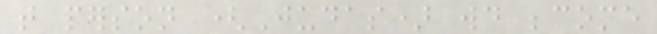that person (Judas) would become
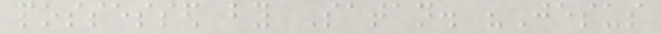possessed by Satan. "Jesus
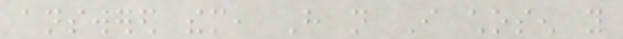answered them, Have not I chosen you
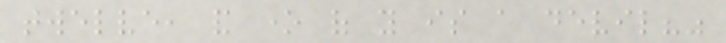twelve, and one of you is a devil?"
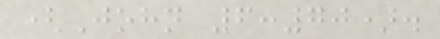(John 6:70).
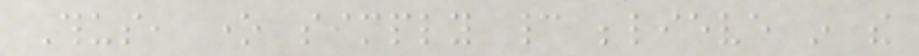Thus, one simply cannot believe in the
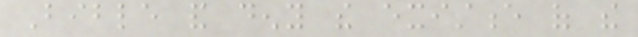Bible and deny the existence of the
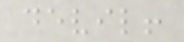devil!
